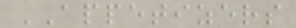APPETIZERS
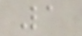1
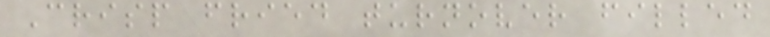Crisp fried turnover filled
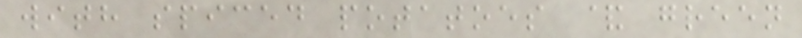with spiced potatoes & green
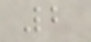2
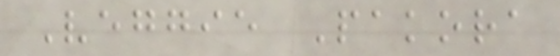Veggie Pakora
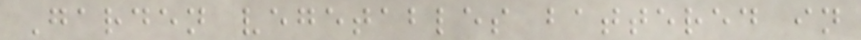Garden vegetables battered in
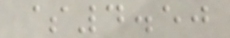$4.50
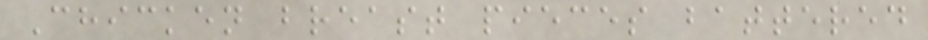Chicken breast pieces battered
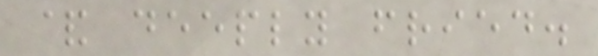& deeply fried.
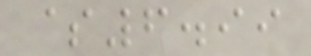$6.99
